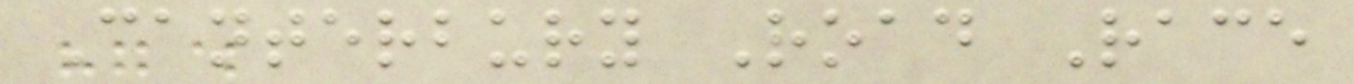Canterbury Road Race
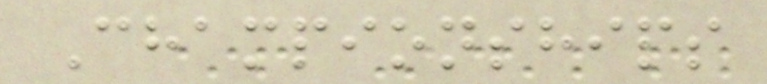Championships
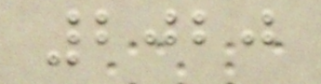2020
